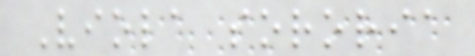Viola sororia
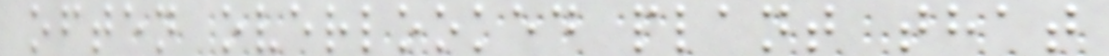often overlooked plant that
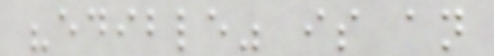"edible" is an
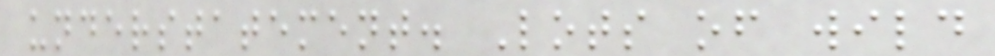understatement. Lots of wild
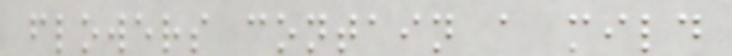flowers contain a mild
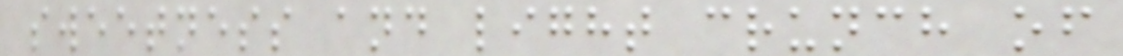sweetness and light crunch of
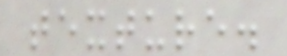texture.
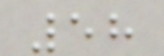58
